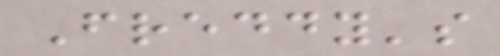Freddy's
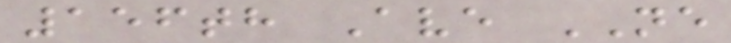156th Ave NE
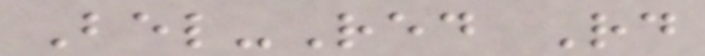Bel-Red Rd
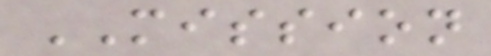MISSION
